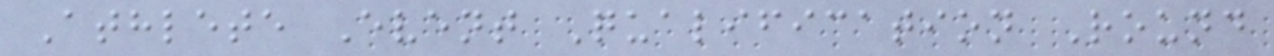Athlete Event Qualification Round
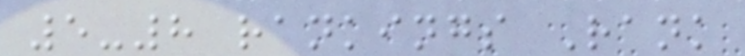5-8 rankings Rank
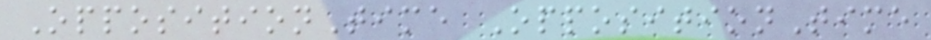OppositionTime OppositionTime
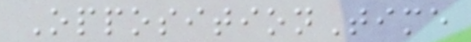OppositionTime
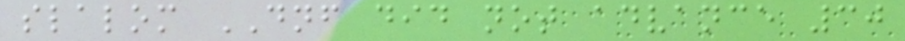slalom DNF did not advance 30
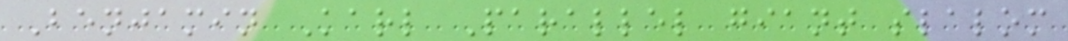Benjamin Karl Parallel giant slalom
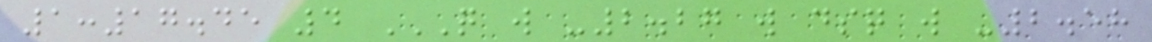1:17.45 4 Q W -2.27 W DSQ W -2.58
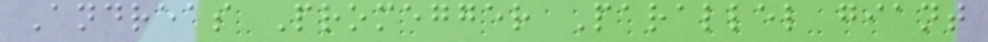Andreas Promegger Parallel giant
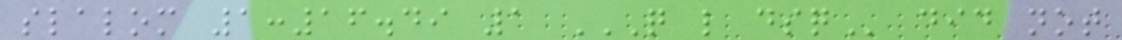slalom 1:16.49 1 Q L DSQ did not
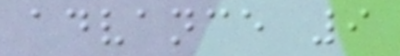advance 9
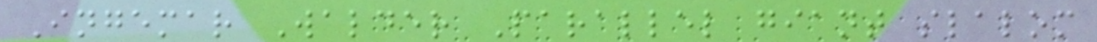Ingemar Walder Parallel giant slalom
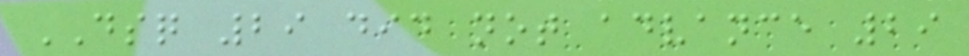DSQ 29 did not advance 29
